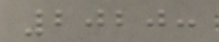2020:
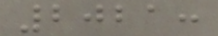2021:
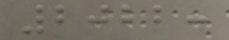2022:
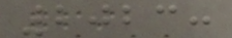2023:
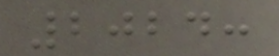2024:
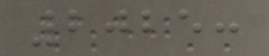2025:
